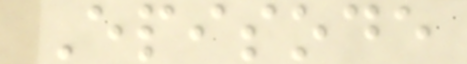Episode
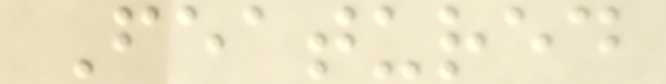Featured
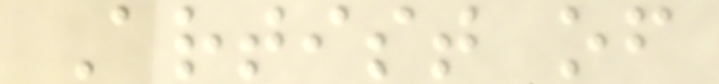Artist of
